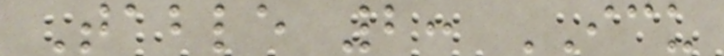Table 2: ICU
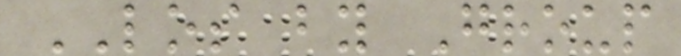LOS by Group
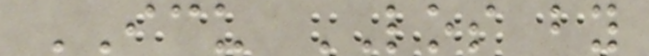ICU LOS by
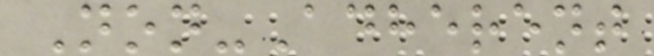Non-Adherent
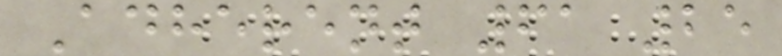Adherent 61 25
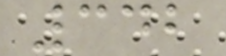342
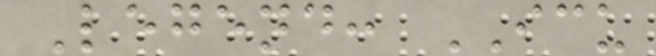Legend: ICU
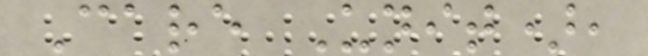Care Unit),
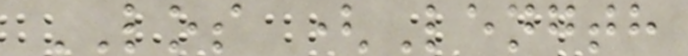LOS (Length
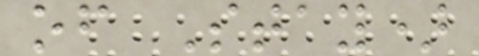of Stay)
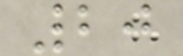20
